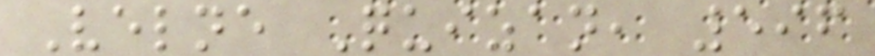Velne Quizan, 596
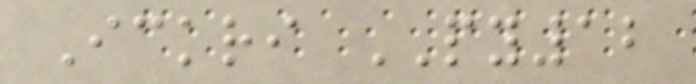Ickri PY12
